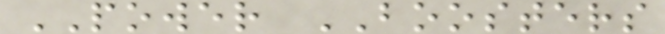POWER BOOSTERS
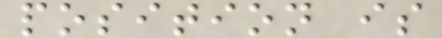position is
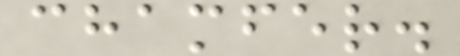chamfer.
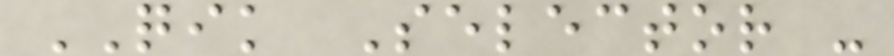QIK Selector -
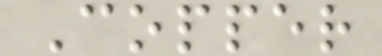Copper
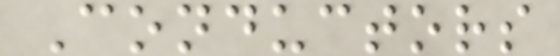Conductors
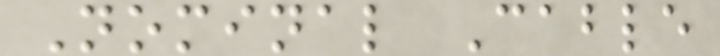Nominal Cable
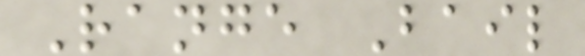Range Bail
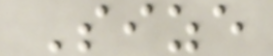Size
